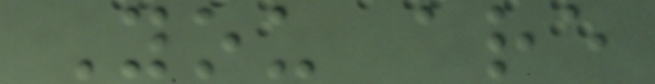You are
